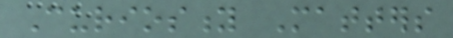Curiosity Matters
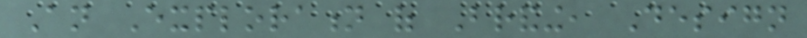An Exploration of Branding, Design
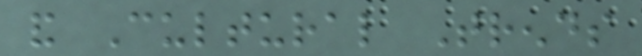and Cultural Trends
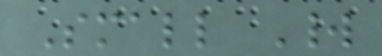Small World
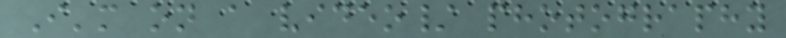I'm on a video/ photography
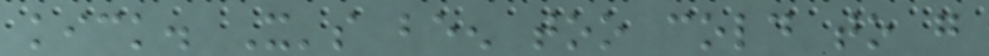kick. It's been too cold to go
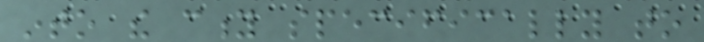into the city specifically to
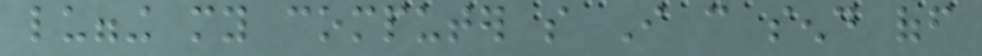lugging my computer so I can send off
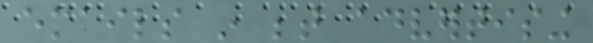emails in between advertising
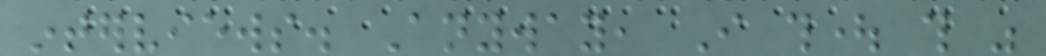interviews. Anyway, I thought this was
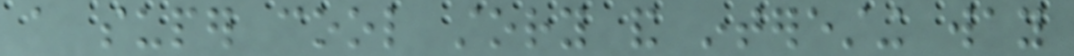a super cool story and interesting way
